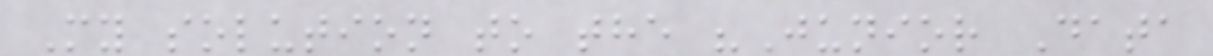My solution to the "Junior Data
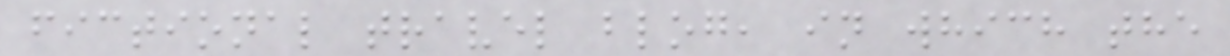fictional travel blog, in which the
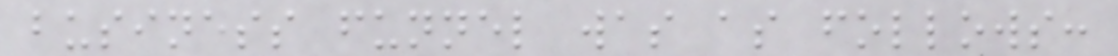business funnel was as follows:
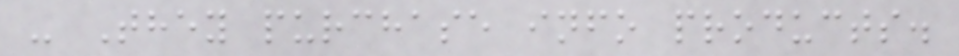- They purchase info products.
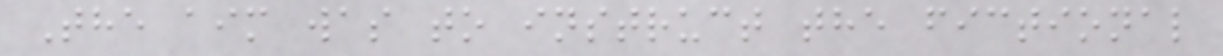The aim was to instruct the fictional
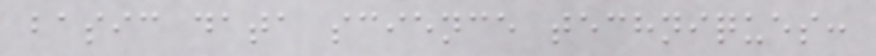basic data science techniques:
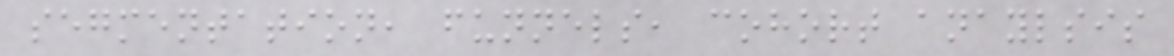segmentation, funnels, cohort anaylsis
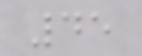45
